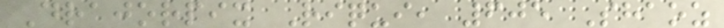Drajorpix Riqui, 605 Shaoz
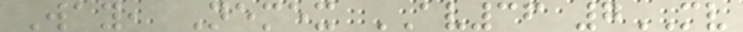Way, Nemex AV36 7MV
